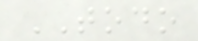TODO
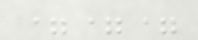===
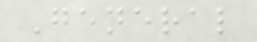General
